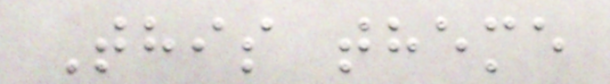This theme
